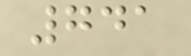741
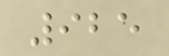925
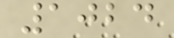1024
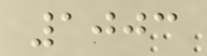1003
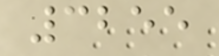3255
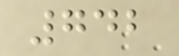742
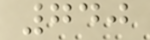740
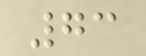73
